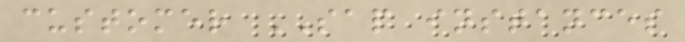customer SAP instances
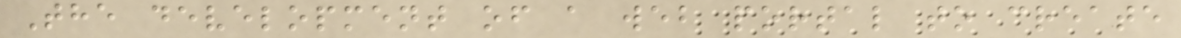The development of a web portal to create
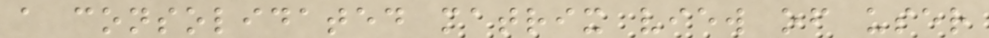a consolidated matrix view of user
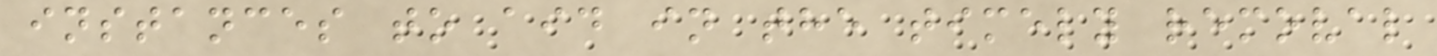instances to aid in the timely removal
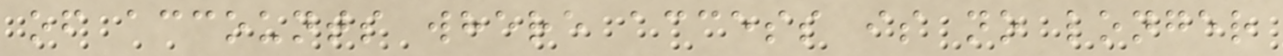of accounts where access is no longer
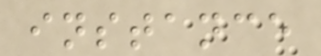instance
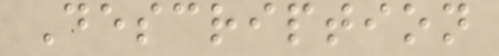Description
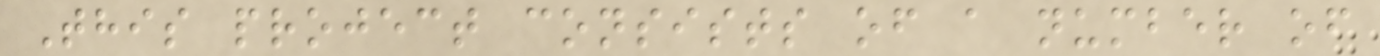This project consists of a number of
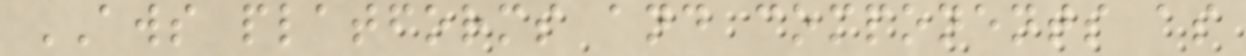AWS platforms and components as
